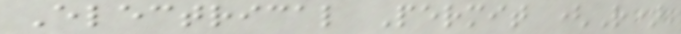Electrical Permit (R)
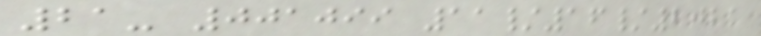21- 001099 11/16/2021
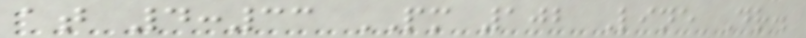at 4:33 PM 102 Line Dr.
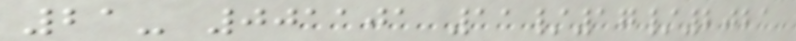21- 001101 11/17/2021
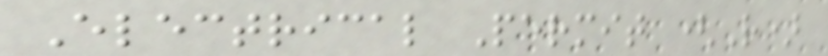Electrical Permit (R)
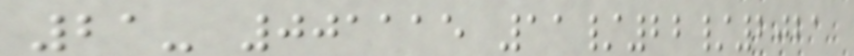21- 001115 11/22/2021
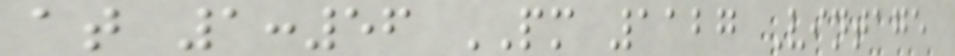at 1:56 PM 1127 Vintage
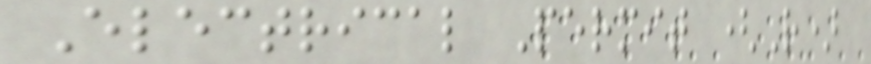Electrical Permit (R)
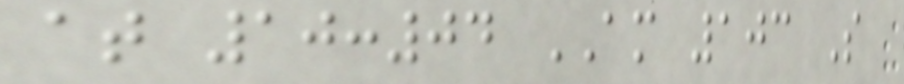at 10:04 AM 103 S
